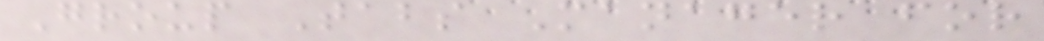Group Tabs Manager for
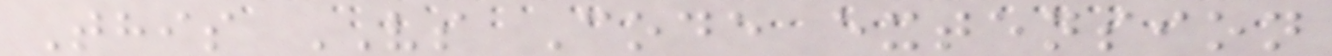This VS Code extension
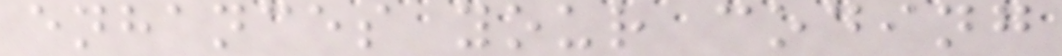enhances your coding
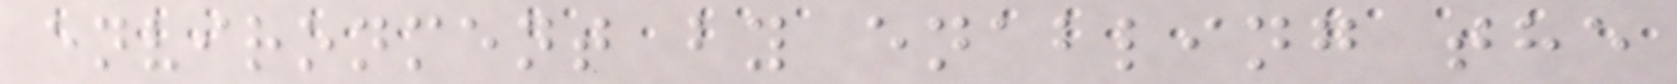environment by enabling the
